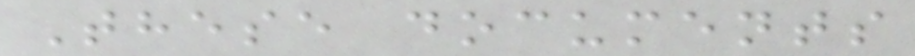These documents
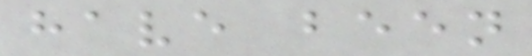have been
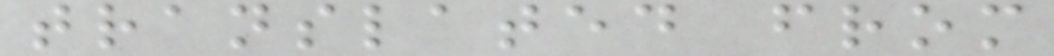translated from
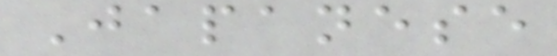Japanese
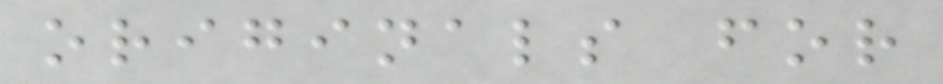originals for
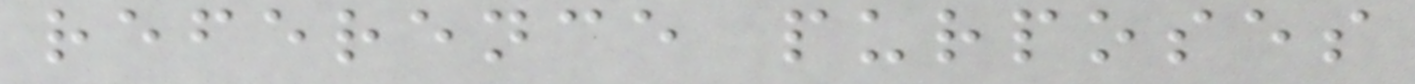reference purposes
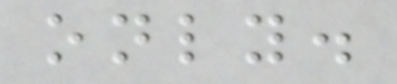only.
